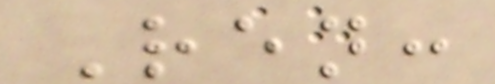Ren:
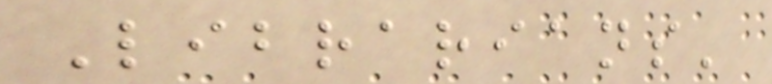Librarians'
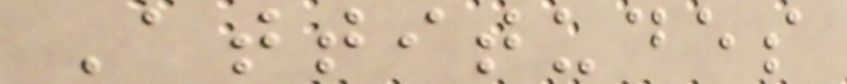Attitudes
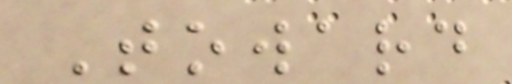Toward
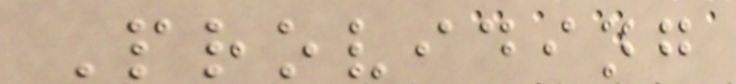Providing
